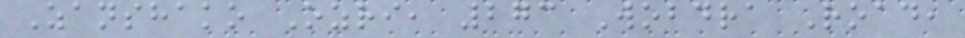Zanshako Ozri, 273 Wobdra Road,
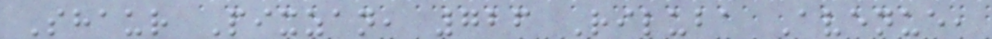Shaur Pixzan, 726 Riluba Avenue,
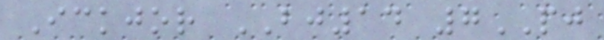Ickjor BJ14 7PJ
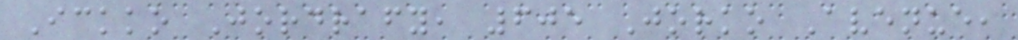Ickko Jordrafy, 605 Jorko Avenue,
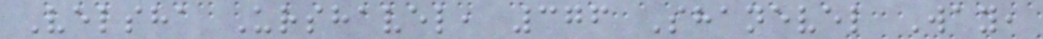Velsha Urshavel, 376 Shanevel Way,
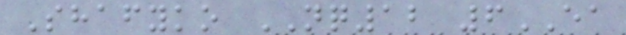Shafyko NQ12 6EA
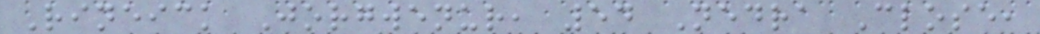Rineick Jorgwenur, 54 Nedra Close,
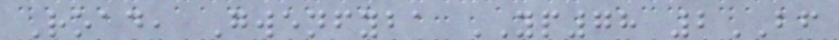Road, Gwenfyba YP78 2BF
